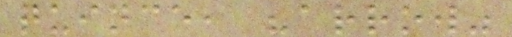quince, "arrow"
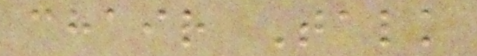chair Talk
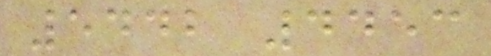5442 4453
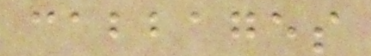cabbages
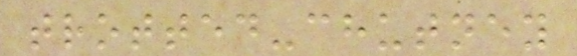trotted-chutney
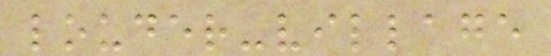louder-village
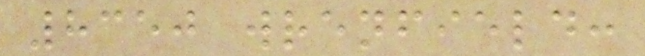8350 wrenfield:
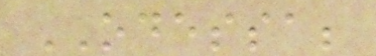ODESSA;
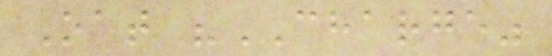Oat "CHARGE"
